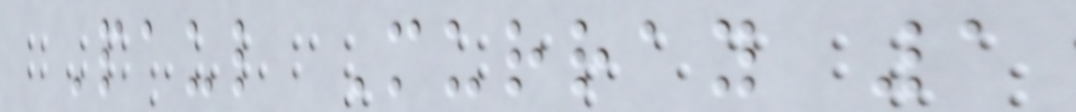Paul Murray 1
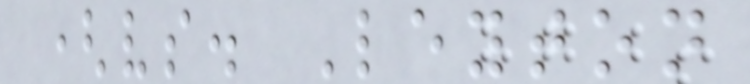(vs. Leyton
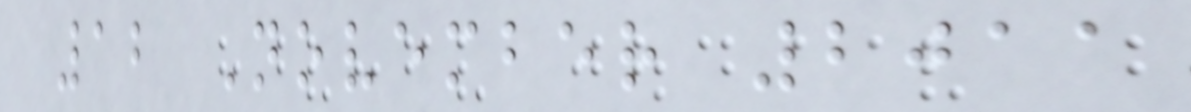12 November 2011
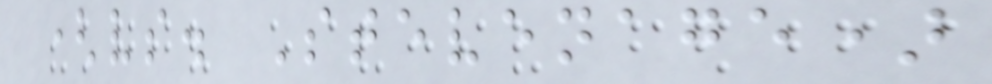(vs. Stevenage)
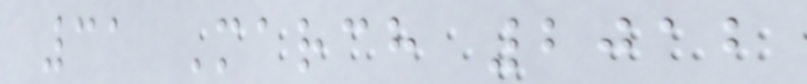31 March 2012
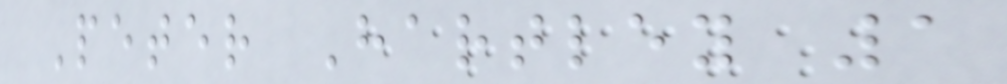Peter Hartley 1
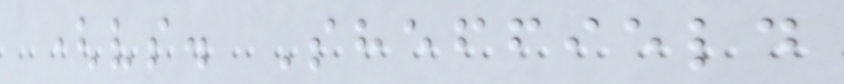(vs. Sheffield
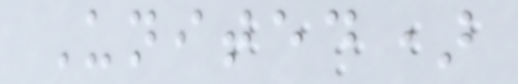United)
